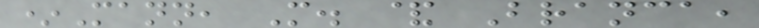*Mann, M. & Branca,
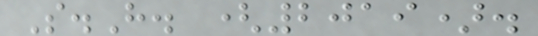S.H. (2019).
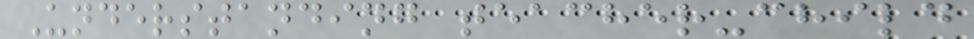Understanding teacher-child
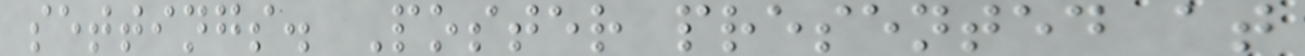settings. Poster presented at
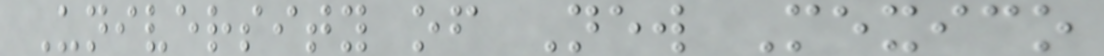University of New Mexico
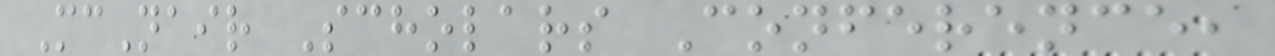McNair Scholars Conference,
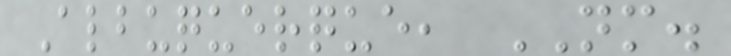Albuquerque, NM.
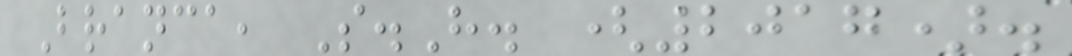Branca, S.H. (2017).
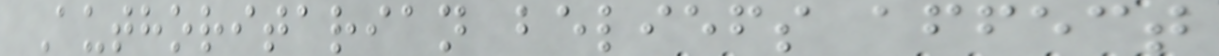Authoritarian beliefs affect
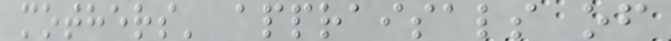mothers' appraisals of
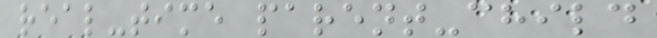real-time parent-child
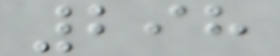298
